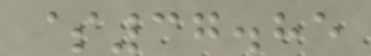$37.85
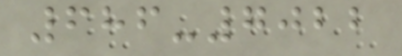686-7022
